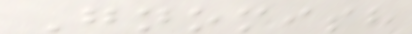Gnomish
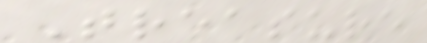Treasure
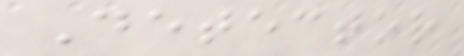Detector
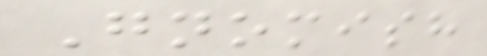Gnomish
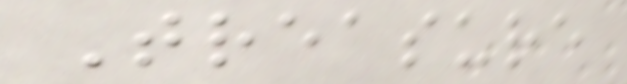Treasure
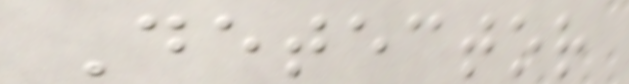Detector
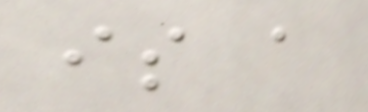is a
